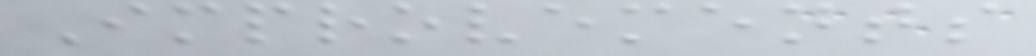Improvements
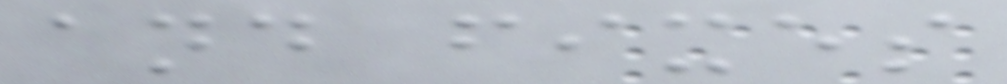and fixes
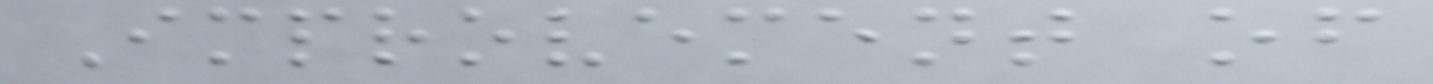Improvement of
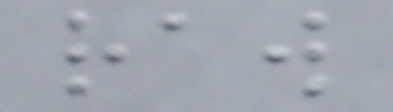raw
